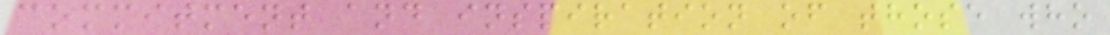commitment and inspiration of those who
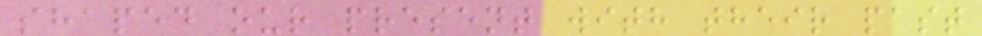shaped our present with their past
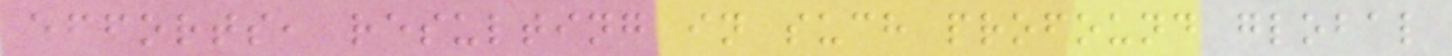efforts, resulting in such profound global
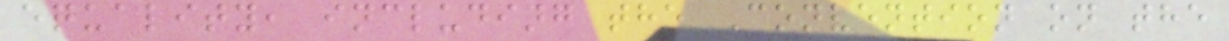equality, including the Convention on the
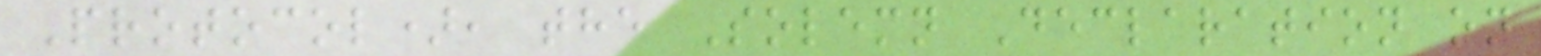Protocol), the Solemn Declaration on
